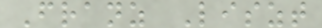Franz Liszt
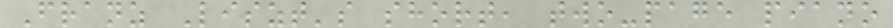Franz Liszt's short, two-page piano
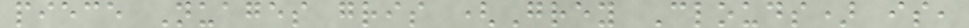piece Nuages gris (Grey Clouds) is,
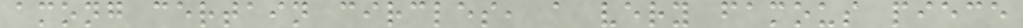among certain circles, a very famous piece
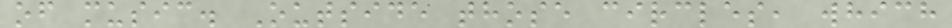of music. Outside those circles, which
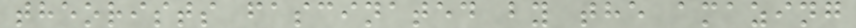theorists fascinated by the amazing
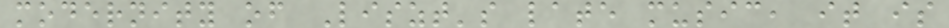modernity of Liszt's late music, it is
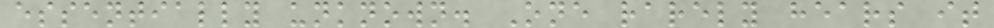essentially unknown. One rarely hears it
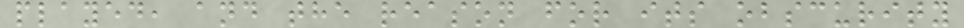played, and the reason for its obscurity
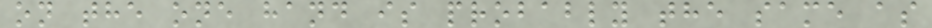on the one hand is probably the same as
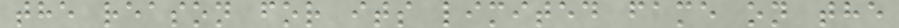the reason for its limited fame on the
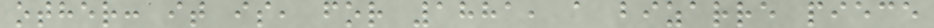other: it is, for 1881, a bizarre piece
